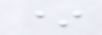*
